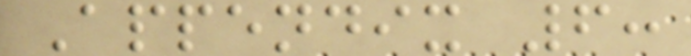Appendix 6:
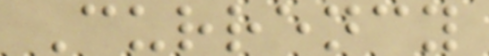Currency
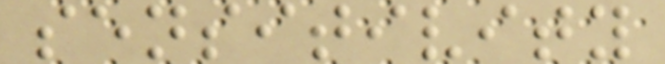sensitivity
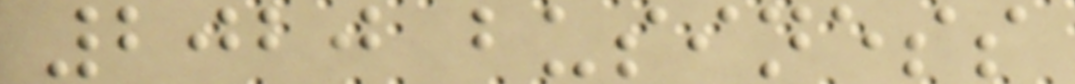2020 business
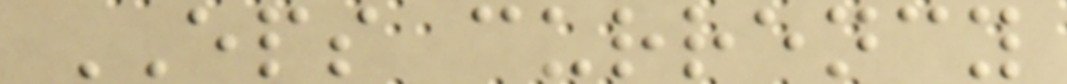EPS currency
